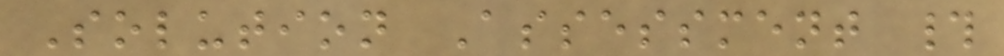Solution Assessment #
